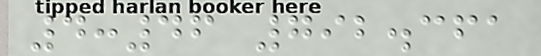4:46 792.361
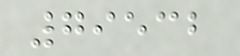79532
